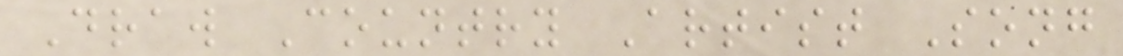Draw Country Artist Song
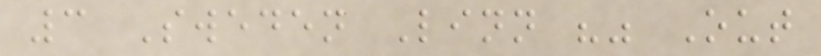3 Sweden Linn "" Out
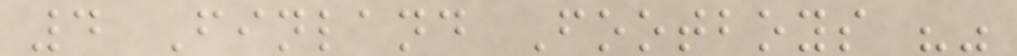4 Finland Footboys ""
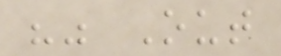"" Out
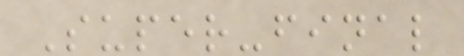Super-final
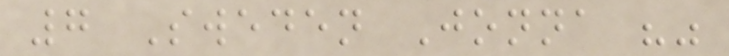7 Sweden Jonna ""
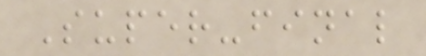Super-final
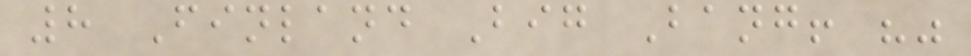8 Finland Big Bang! ""
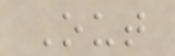Out
